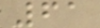61
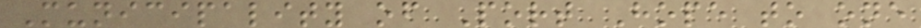Municipality of Port Hope to one
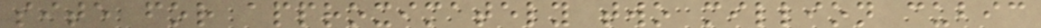site for approximately two million cubic
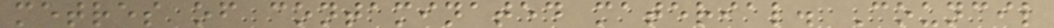metres of contaminated material. Council
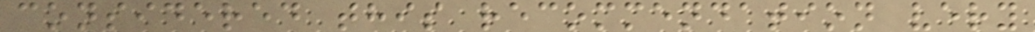considered this recommendation very
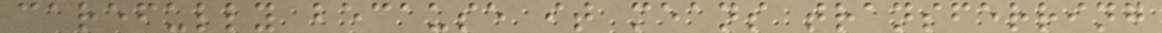carefully because it means transferring
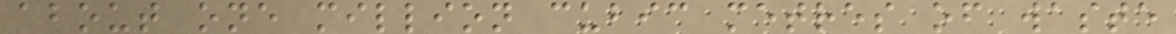about one million cubic metres of waste
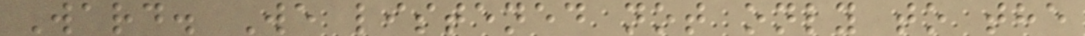Ward. We listened not only to the
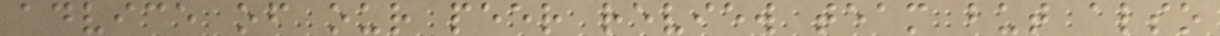advice of our peer review team but also
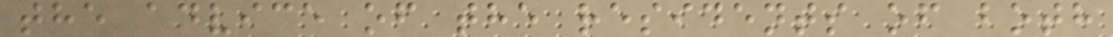the advice of the residents of both
